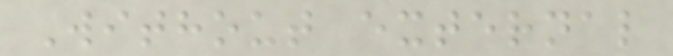Without external
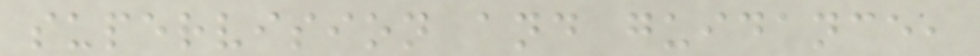supervision and guidance,
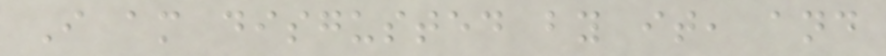I am disgusted by it, and
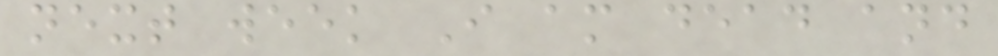next week I am dead and
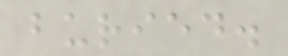buried.
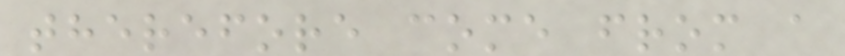therefore come from a
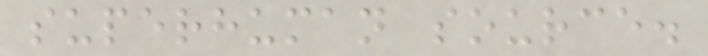superhuman source.
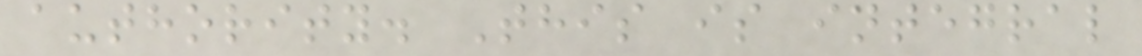authority. This is integral
